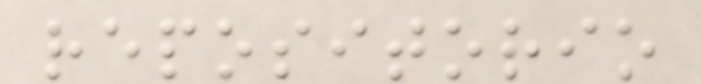repositorio
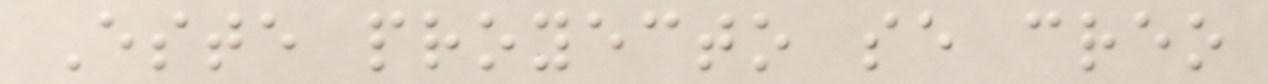Este proyecto se creo
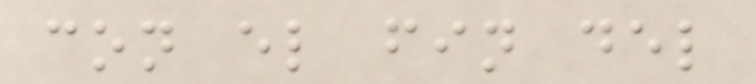con el fin del
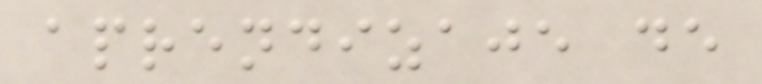aprendizaje de
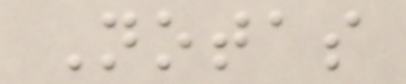Notas
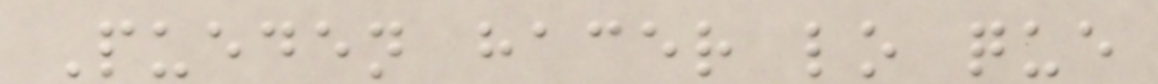Pueden hacer lo que
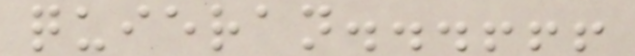quieran...!!!
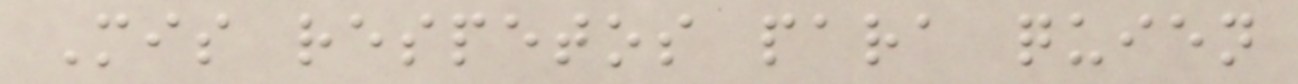Mis respetos para quien
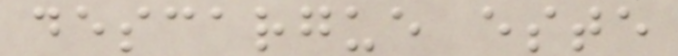descargue este
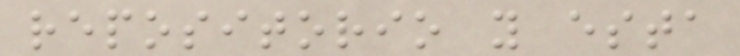repositorio y esta
